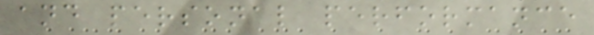and personal performance
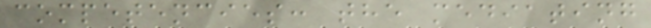competencies: the mediating
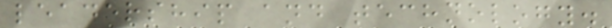leadership and technology.
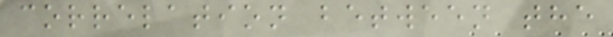correlation between the
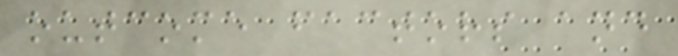outcome factors and
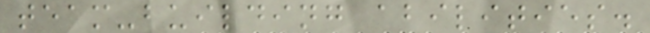team-building abilities.
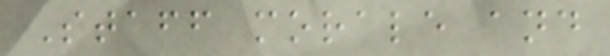Staff morale and
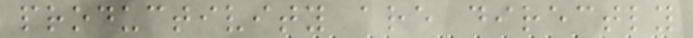productivity are directly
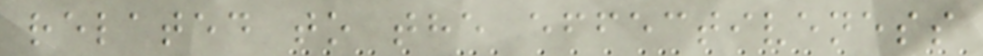related to the effectiveness
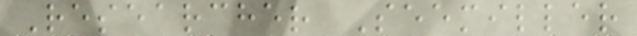Researcher Seemiller
